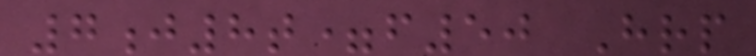7j8t=f50 Hrp
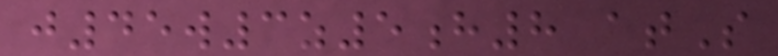j45w3z5h8 atS
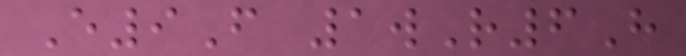E9F 1wR6H
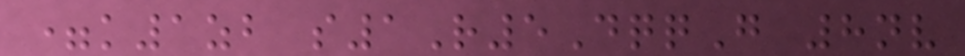=k1zb s1R5DqqG 8nv
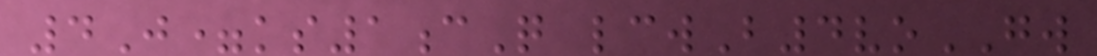4J=ks1cQ lcwB4voGW
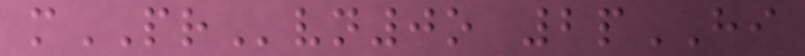mPRvn0o 2pHI
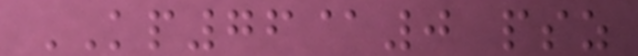KP76@0 psz
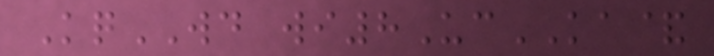KqWD wi8UcKA&
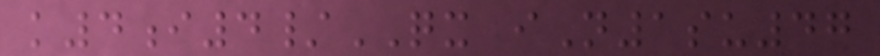k4i4/QX iN1su47
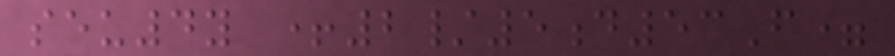seu4y +2/5d53F=
